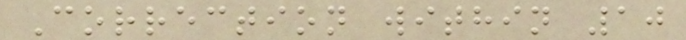Correction within 10
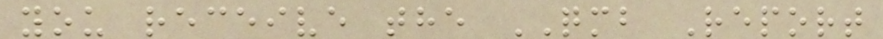you receive the QMB Report
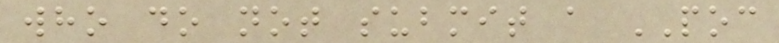who do not submit a POC
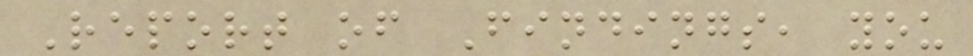Report of Findings, you
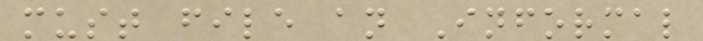must file an Informal
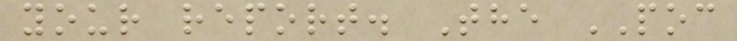your report. The POC
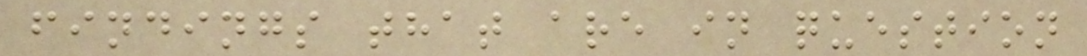findings that are in question
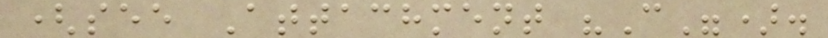(see Attachment "C").
